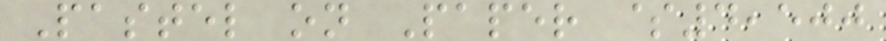Pastel on Paper $4,500
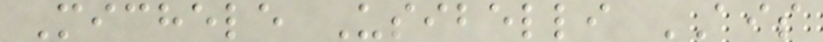Michele Usibelli AIS
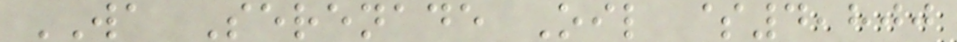WA Serenade Oil $4,800
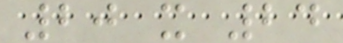20 x 24
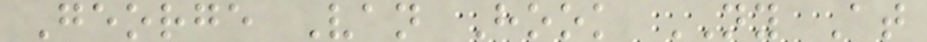George Van Hook NY At
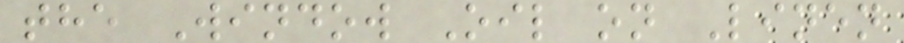the Window Oil on Linen
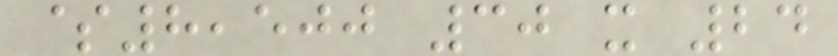$8,500 30 x 24
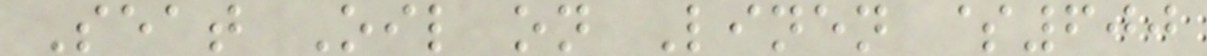Seat Oil on Linen $600
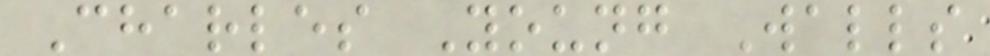Charles Young Walls
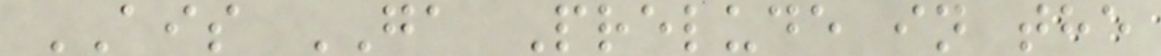AIS GA Prelude in the
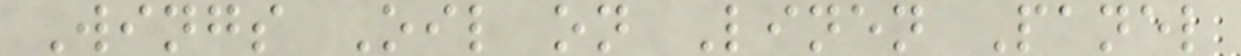Wings Oil on Linen Panel
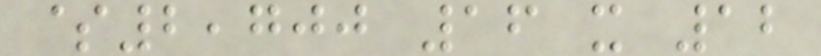$2,700 16 x 12
